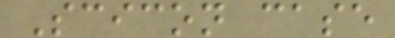Scicon case
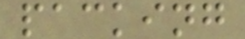packing
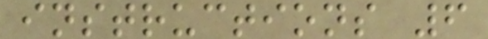instructions 6
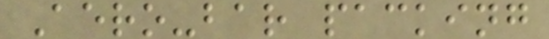Aero-bar packing
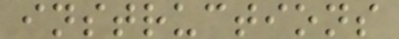instructions
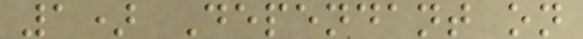1) Dependant on
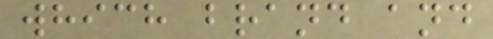which brand and
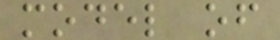model of
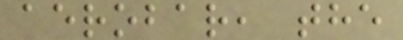aerobar, the
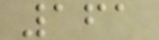161
